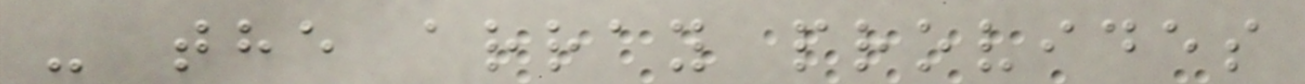- the array provides
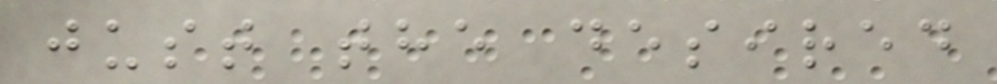just the desired
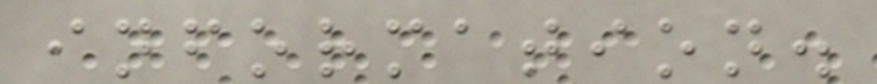information.
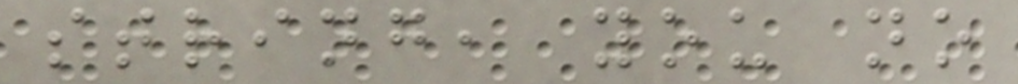string, you no
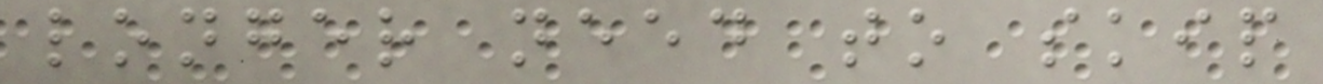longer need to skip
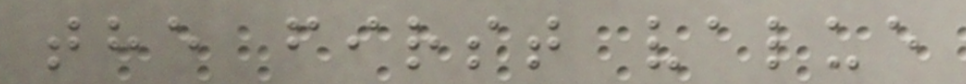the first value
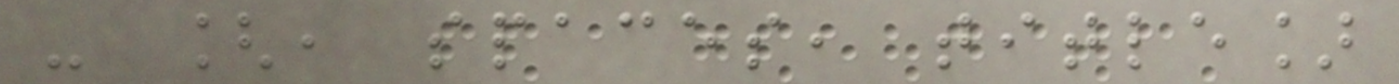- [, spaces, title]
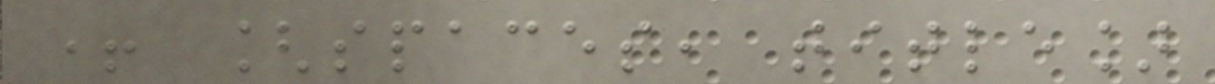+ [spaces, title]
